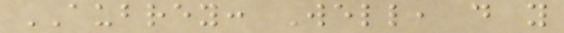AUBREY: Well, do you
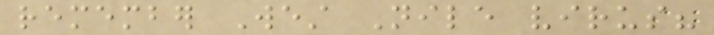remember West Nile virus?
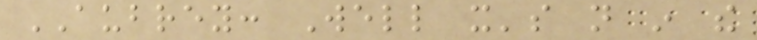AUBREY: Well it's not in the
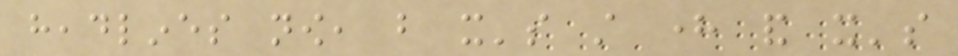headlines now, but it's still here and it's
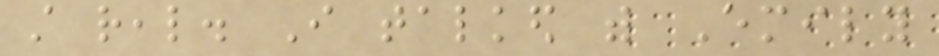still real. I talked with Emily
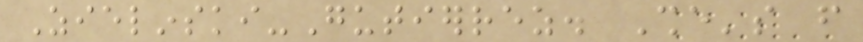Zielinski-Gutierrez. She's from
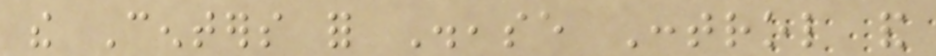the Centers for Disease Control and
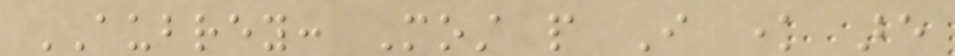AUBREY: Most people I know are
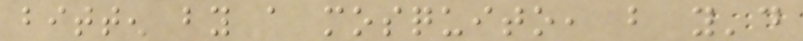bitten by a mosquito, but you'd
